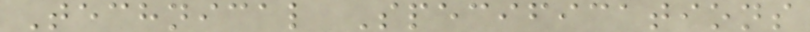Technical Specifications
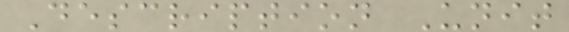Description Unit
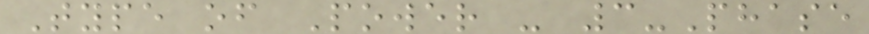Type of Power - 3-Phase
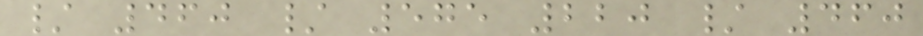/ 460 / 575 220 / 460
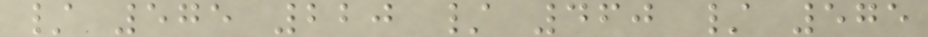/ 575 220 / 460 / 575
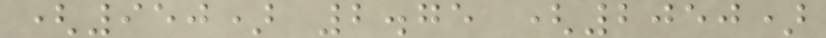(950) 2.75 (2050)
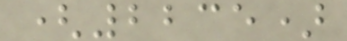(2235)
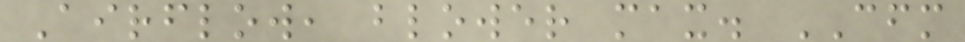Airflow, blower max. CFM
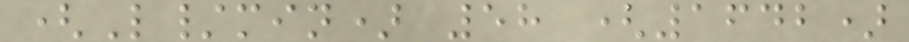(L/min) 58 (1642)
